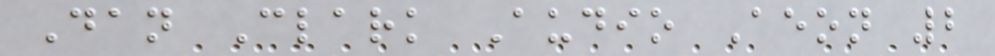Dan Clark Audio Aeon 2
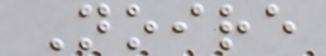Noire
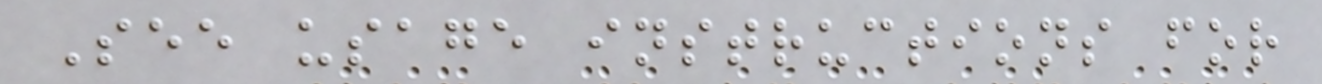See usage instructions for
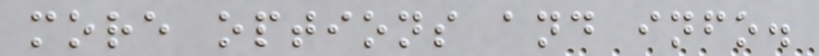more options and info.
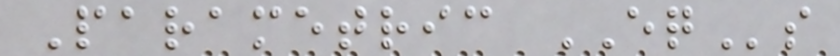Parametric EQs
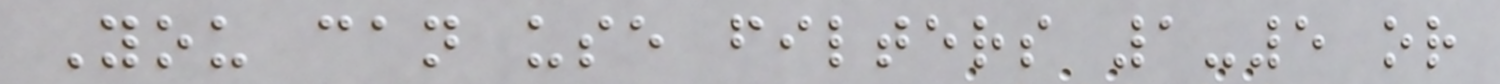You can use filters 1-5 or
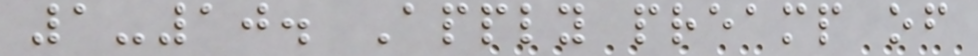1-10. Apply preamp of
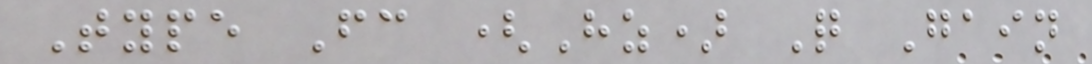Type Fc (Hz) Q Gain
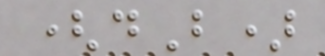(dB)
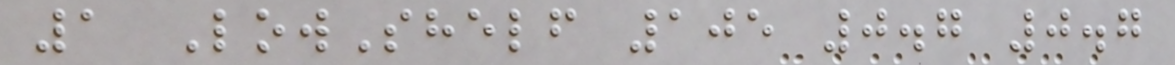1 LowShelf 105 0.7 0.7
